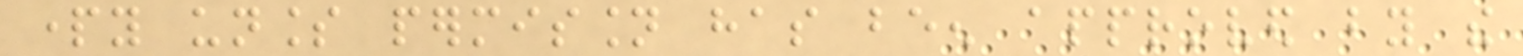party unless permission has been approved by the
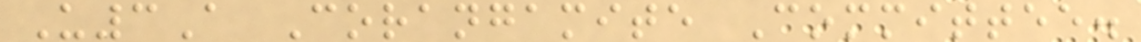U3A Corangamite Committee.
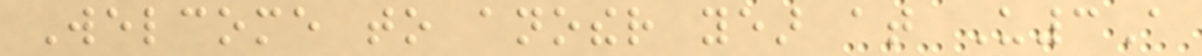Welcome to another year at U3A
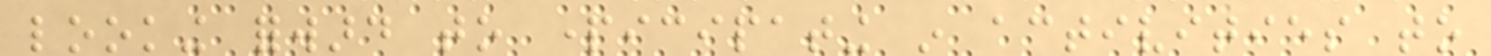looking forward to participating in activities to
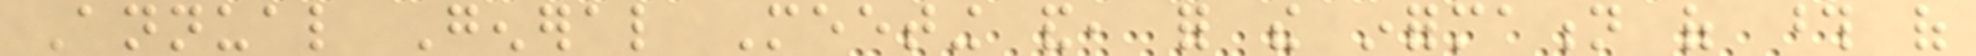Annual General Meeting and, for the information of those of
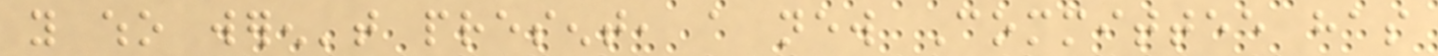you who weren't present, a new Committee has
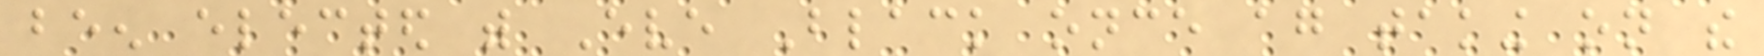been elected with Eve Black once again taking on the
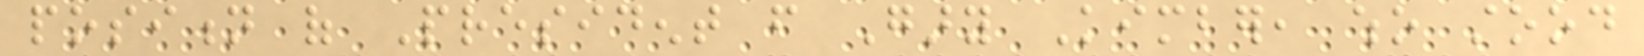position of President from Gary Kimber, who stood
